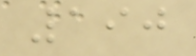190
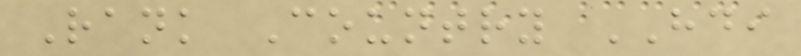Rank Country HDI
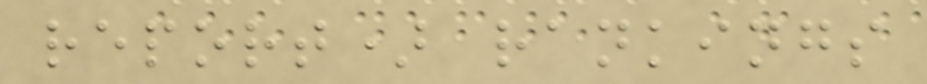report) rankings
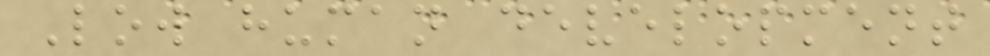Low human development
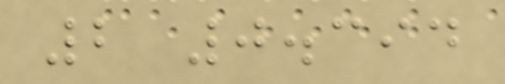2 0.394
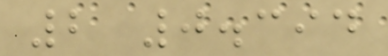2 0.394
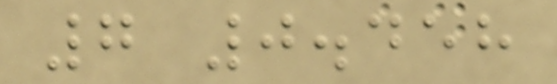7 0.458
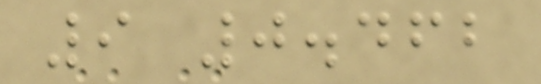9 0.462
